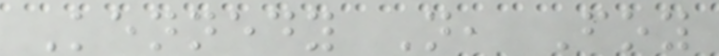Kennedy N, Foy
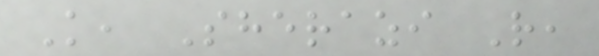K, Sherazi R,
